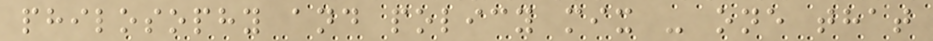philosophy and policy mix - one that
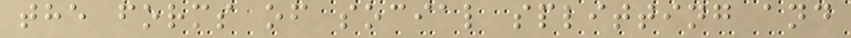the forms of social splitting and
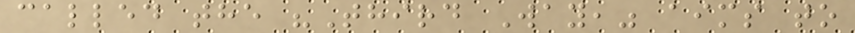called the "Third Way," aims to
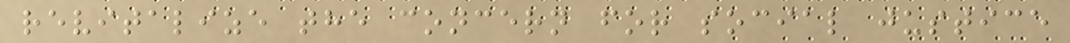revitalize the concern for social justice
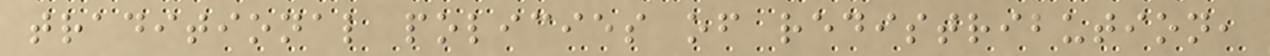traditional policies of redistribution,
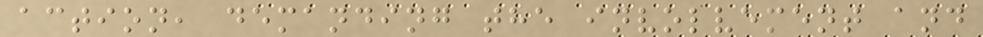action, demanding the involvement and
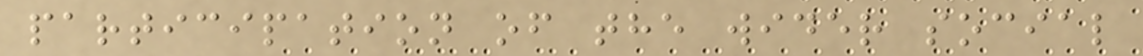participation of the wider social
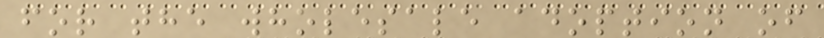for the wholesale adoption of
